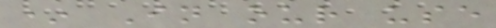* In our use
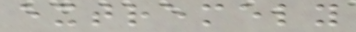extremely
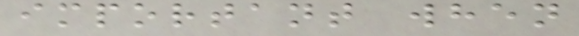important when
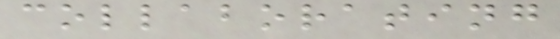collaborating
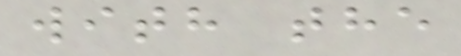with the
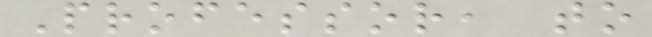Professor, to
